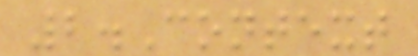2.Context
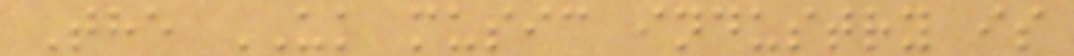The UK music industry is
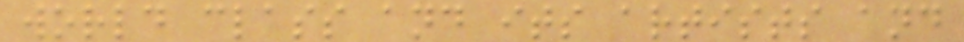world class and its artists and
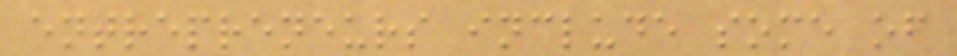entrepreneurs include some of
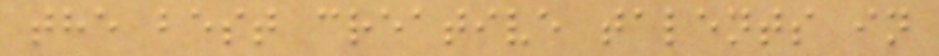the best creative talents in
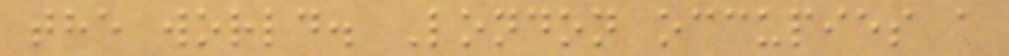the world. London occupies a
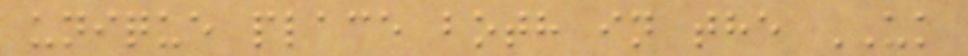unique place both in the UK
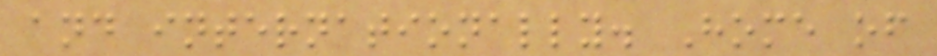and internationally. Home of
